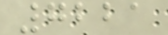7221
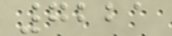7221
